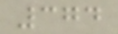374
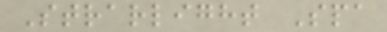Strarlight Spa
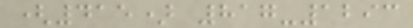(415) 817-1293
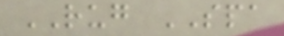RUG SPA
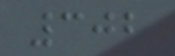302
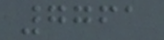7761
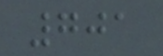701
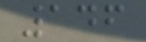146
